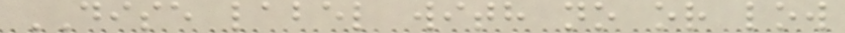DISE label with no or low
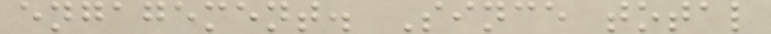engagement. Since total
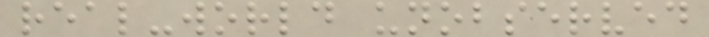real-world unobserved
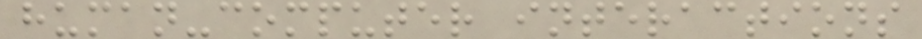human-computer interactions
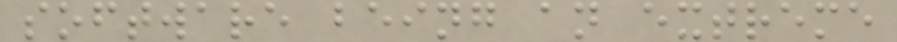software being an extreme
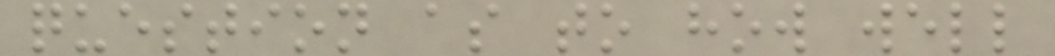question as to how well
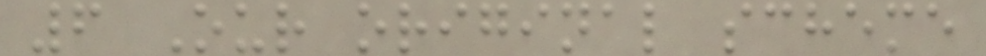6 Our original scheme
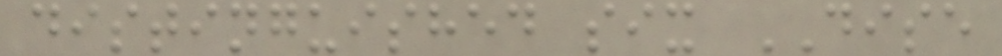distinguished six DISE
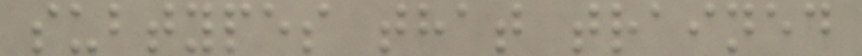subtypes that trained
